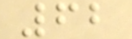62
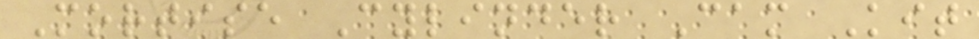Mortise Cylinder Cam Kit
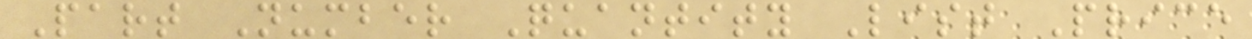Part Number Quantity List Price
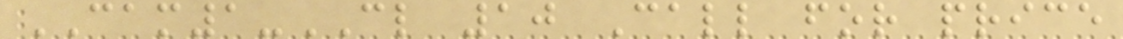CAM1-CL 10 Call for price
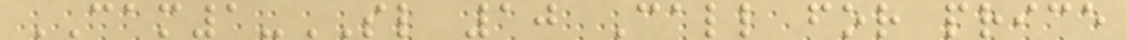CAM1-SL 10 Call for price
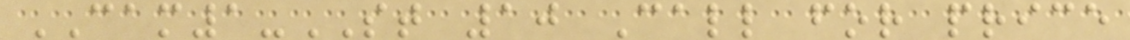CAM1-ST 10 Call for price
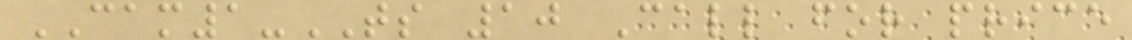CAM1-TS 10 Call for price
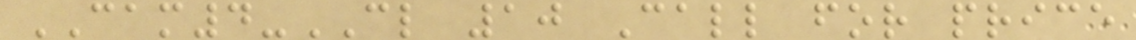CAM4-CL 10 Call for price
